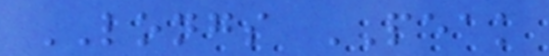LONGS PEAK
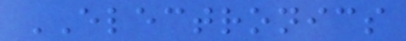ELECTRONICS
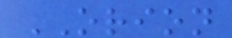ORION
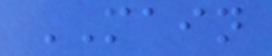MAIN
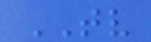TV
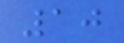10
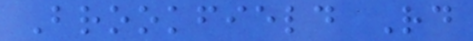Brookfield Rd
